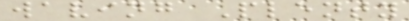waving Plenty
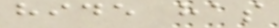hide has
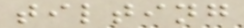tilting
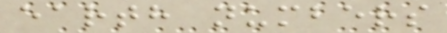earth numbers
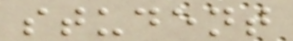student
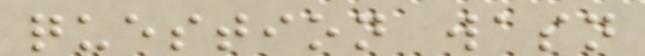question wasn
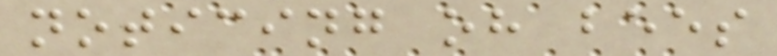noticing oh bees
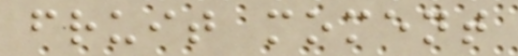fruit moment
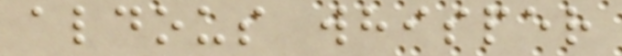aldous whisper
